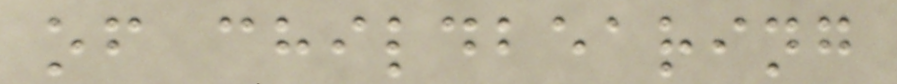of childbearing
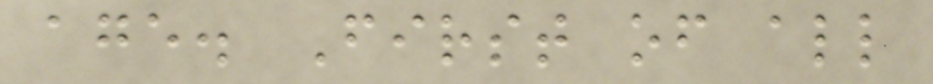age. First of all
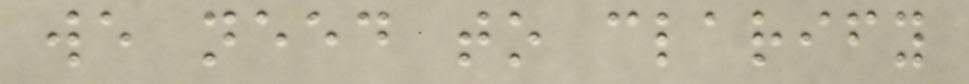we need to clarify
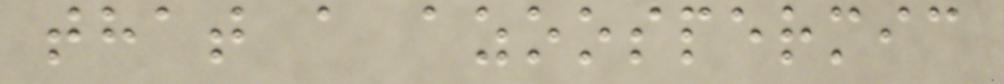that a azoospermic
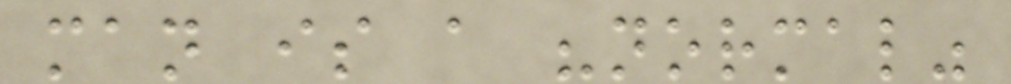man is a "normal"
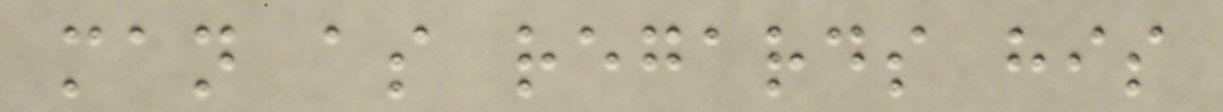man as regards his
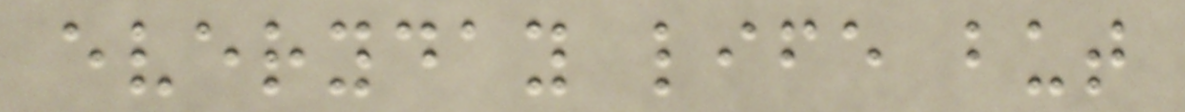everyday life but
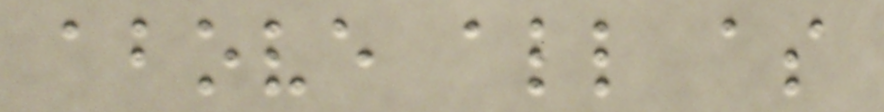above all as
